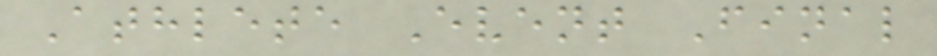Athlete Event Final
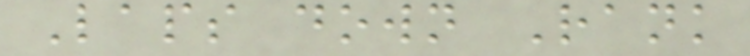Laps down Rank
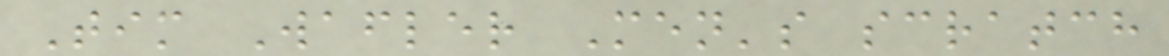Tim Wafler Men's scratch
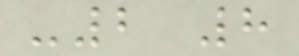-2 8
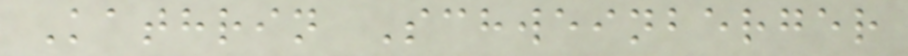Kathrin Schweinberger
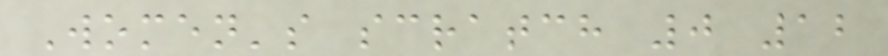Women's scratch 0 12
